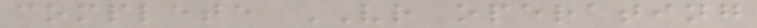complete VR operating
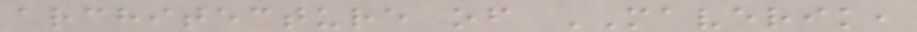architecture of MAVERIK,
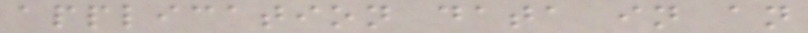application data in an
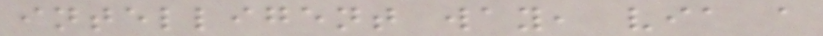intelligent way, via a
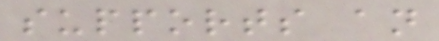supports an
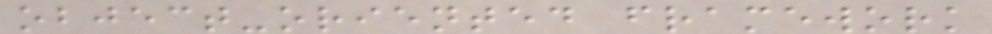object-oriented framework
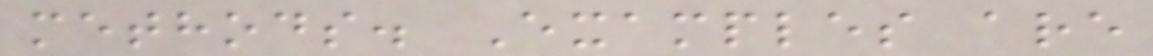methods. Examples are
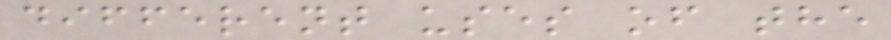different uses of the
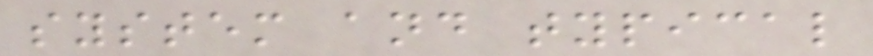system and typical
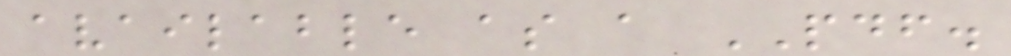available as a PDF.
